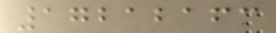17212163
